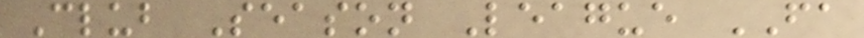Club Season League FA
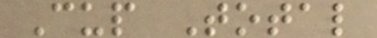Cup Total
